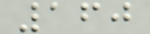160
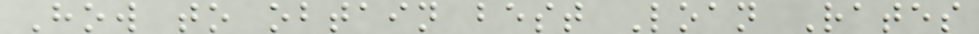How to obtain best Loan Rates
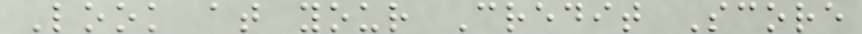Look at your Credit Score
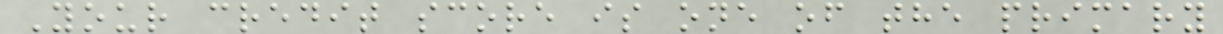Your credit score is one of the primary
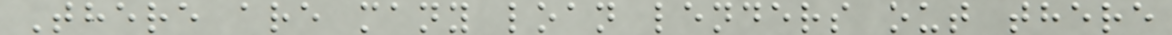There are many loan lenders out there
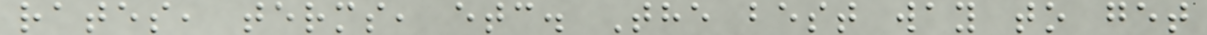rates, terms, etc. The best way to get
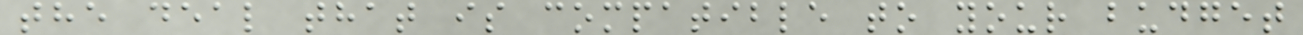the deal that is compatible to your budget
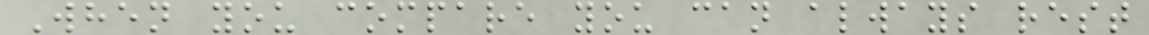When you compare you can always rest
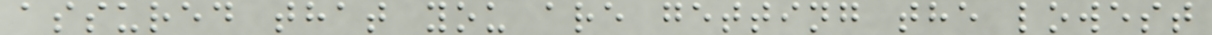assured that you are getting the lowest
